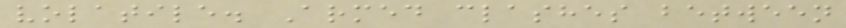volatile. Armed clashes between
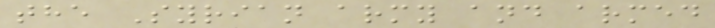the Syrian army and armed
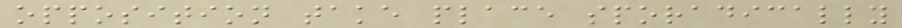opposition take place sporadically
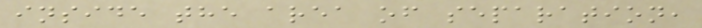inside the area of separation,
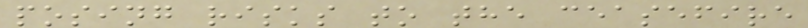posing risks to the ceasefire
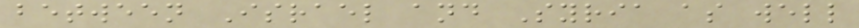between Israel and Syria as well
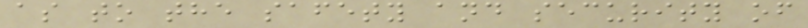as to the safety and security of
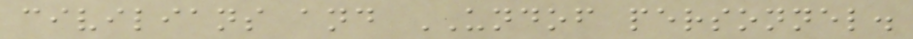civilians and UNDOF personnel.
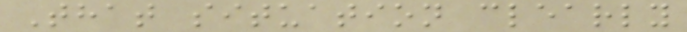That situation clearly
